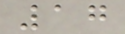17
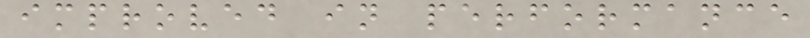improved in performance
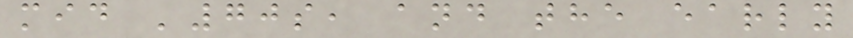mid '70s, and the early
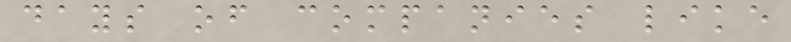days of companies like
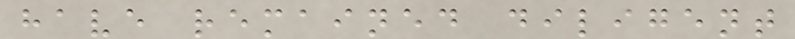have remained diligent
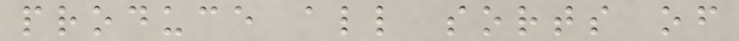produce all sorts of
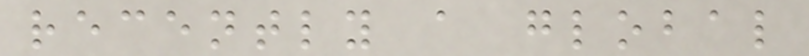recently a global
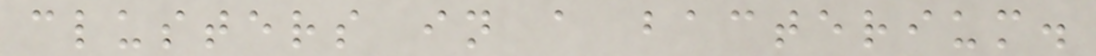clusters in a bacterium.
